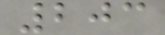203
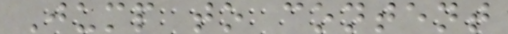Jump to content
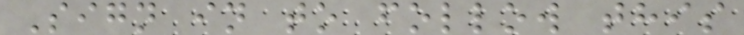Sign in to follow this
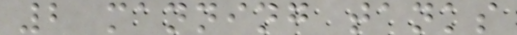2 manning tanks
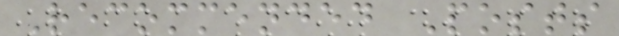Recommended Posts
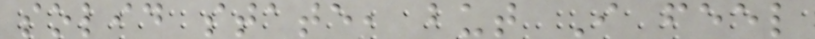solid state, but I feel
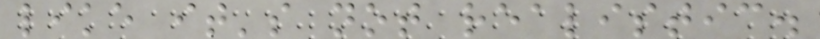like it's not realistic.
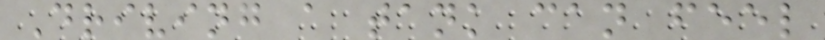Driving a tank can feel
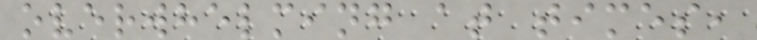overwhelming at times,
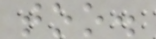too.
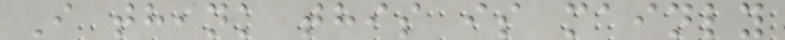I think this is mainly
